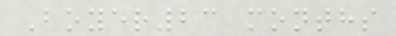Boyer23 months
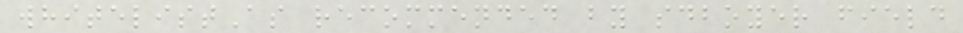whitelistAs recommended by sdboyer field
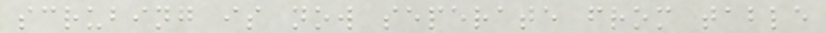scrubing is now seperate from table
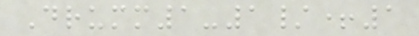Drumm1-1/+1
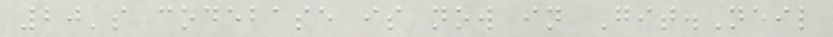20's codebase is now in Git.Neil
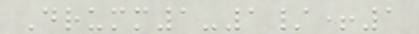Drumm1-1/+1
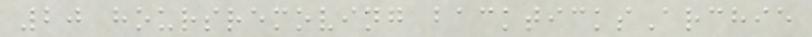20 hoursremoving backticksArchie
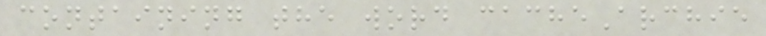containing the word cacheArchie
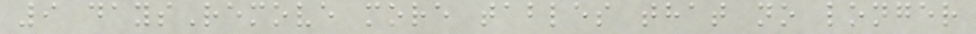9 daysRemove more tables that no longer
